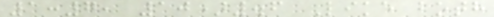1:7, 10).6 Like both
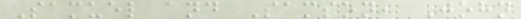Samuel and Samson, John
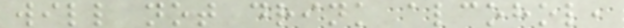will not drink alcohol,
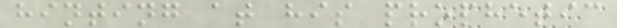hinting at his prophetic
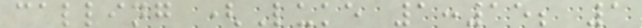calling (Luke 1:15; 1
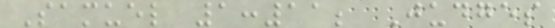Samuel 1:11; Judges
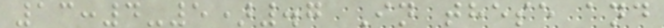13:4-5).7 In these and
